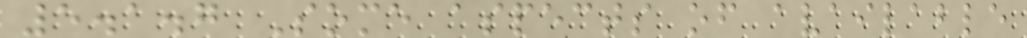5.1.7 Some aspects of available
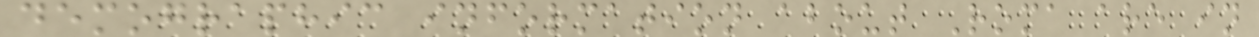demographic information about Roma are in
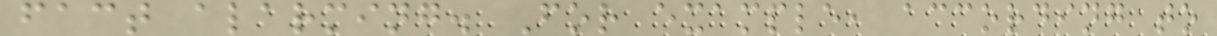fact alarming. For example, according to
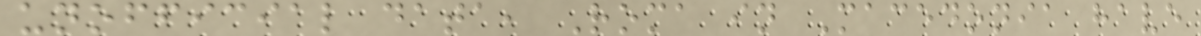unofficial data, Roma in Macedonia have
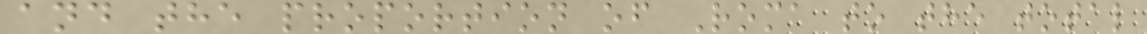and the proportion of Roma to the total
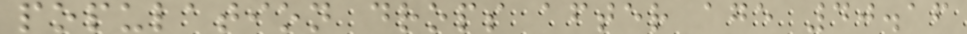population drops after age 40.16
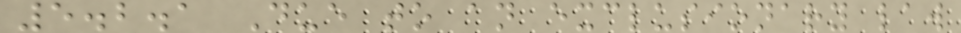5.2.1 Due to an exclusionary law
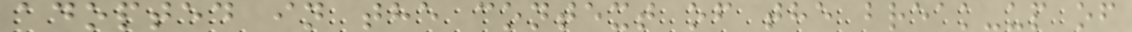adopted in the context of the break-up of
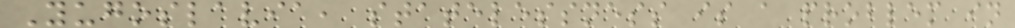Yugoslavia, statelessness is a problem in
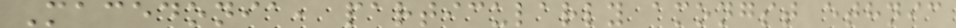Macedonia, particularly amongst ethnic
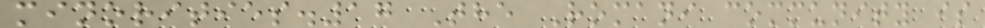minorities.17 The Romani community is
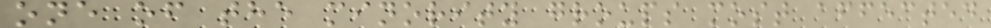one of the minority groups most affected
